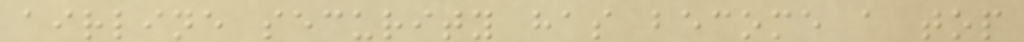airline security has become a top
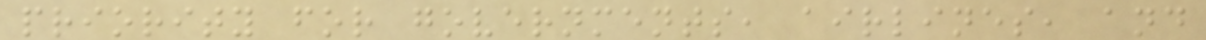priority for governments, airlines, and
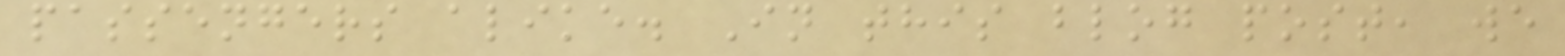passengers alike. In this blog post, we
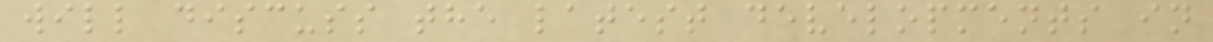will discuss the latest developments in
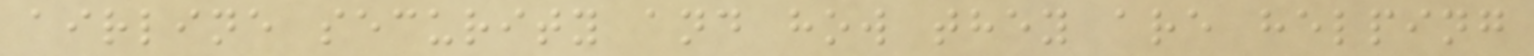airline security and how they are helping
